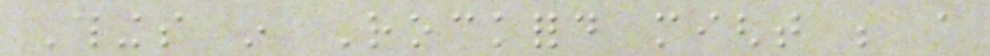Things in Rockford might be a
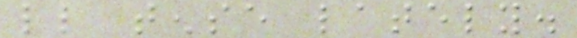little tense lately.
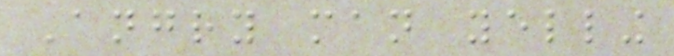Angry man yelling
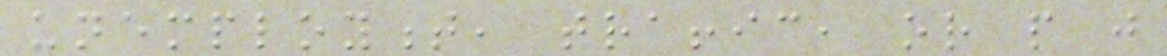unemployment, traffic, or people just
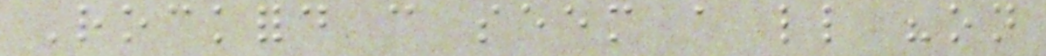Rockford can seem a little "on
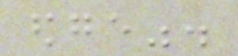edge".
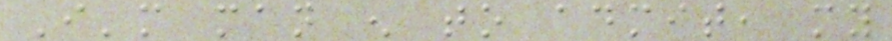I'm man enough to admit, my
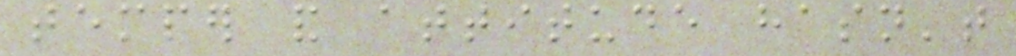temper and attitude hasn't
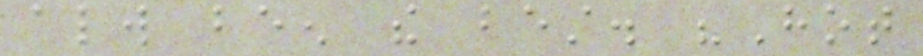always been the best. "Hot
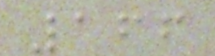166
